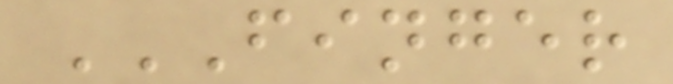FINGER
